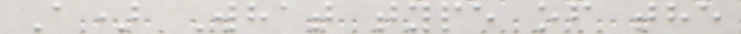A) What type of the
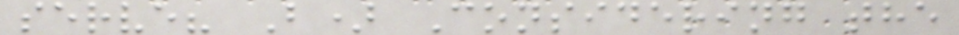serve? B) Considering the
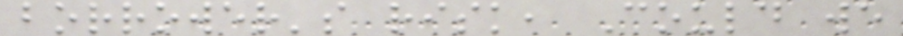borrower's risk, Could we
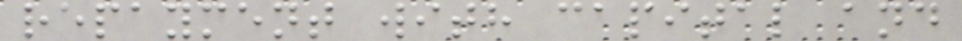repayment with capital and
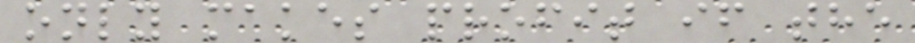only makes profit if the
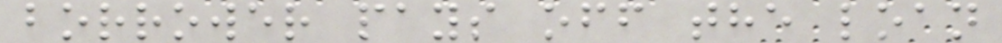borrower pays off the loan
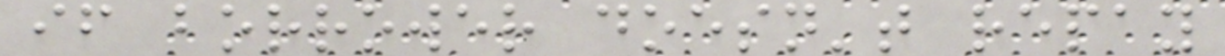if borrower doesn't repay
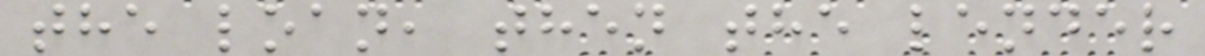the loan, then the lender
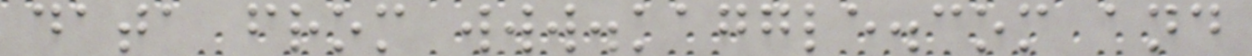data from www.kaggle.com and
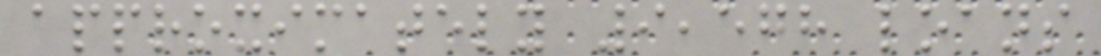approximately 9,578 loans
